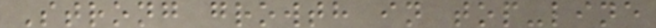Strong growth in top-line
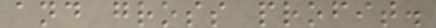and gross profit.
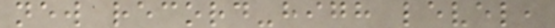new record-high level,
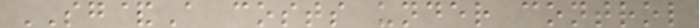SG&A costs under control
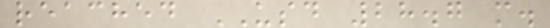reached USD 28.7 m.
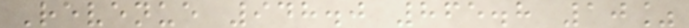Revenue 948.0 865.8 10%
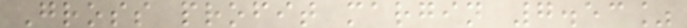Gross profit margin 7.53%
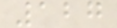127
